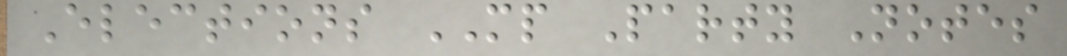Elections MP Party Notes
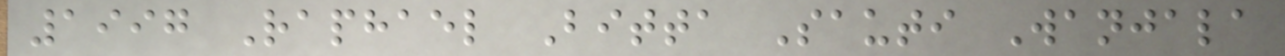1997 Raphael Bitta Sauti Wanjala
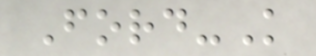Ford-K
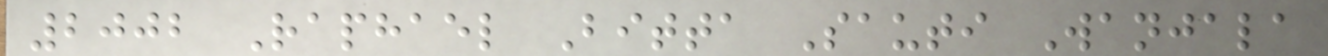2002 Raphael Bitta Sauti Wanjala
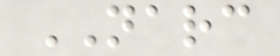NARC
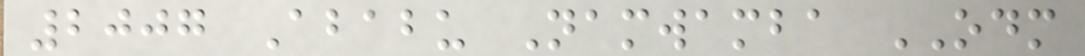2007 Ababu Namwamba ODM
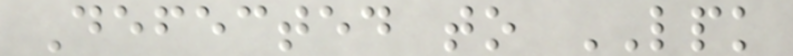Defected to LPK
